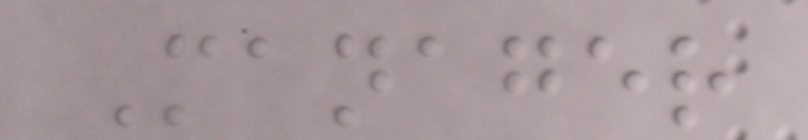Manager
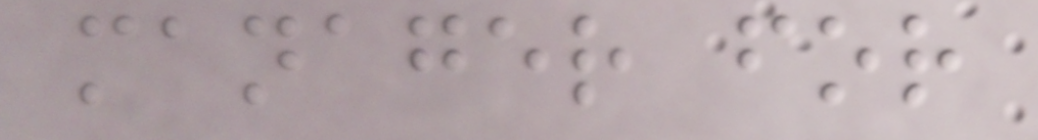manager for
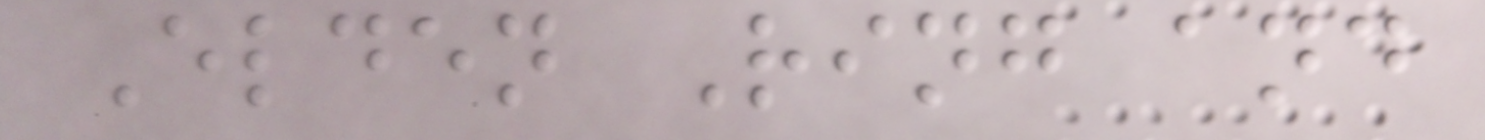Elden Ring and
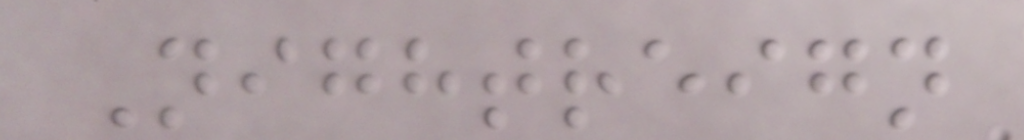Nightreign
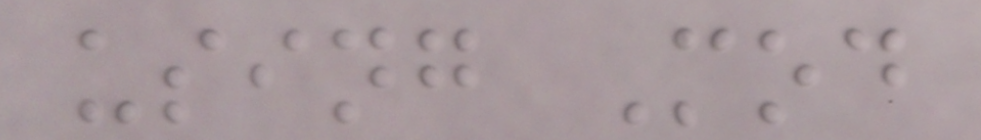using Mod
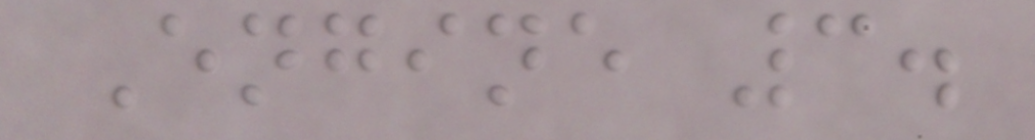Engine 3.
